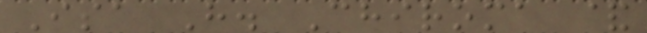Isa H. Chiroma &
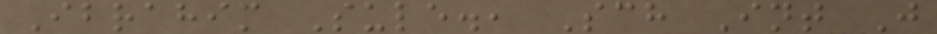Ibrahim Sule., Sch Int J
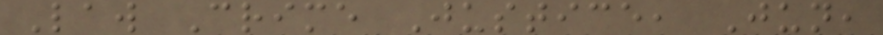Law Crime Justice, Jun,
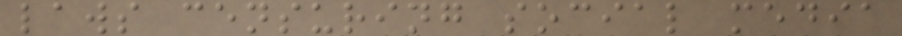laws censuring social media
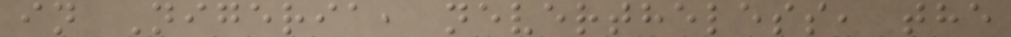in Nigeria, nevertheless, the
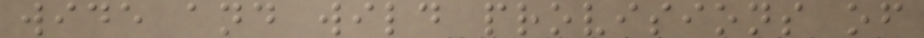wide and wild provisions of
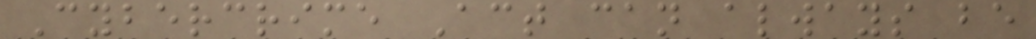Cybercrime Act can always be
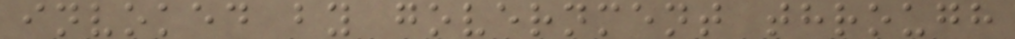invoked by government through
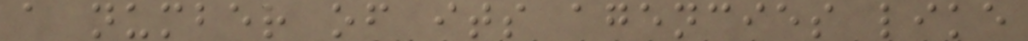a number of its agencies like
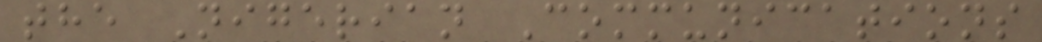the Nigerian Communications
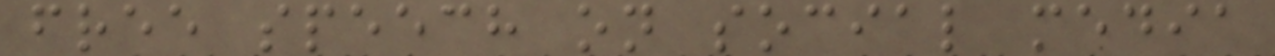free speech on social media
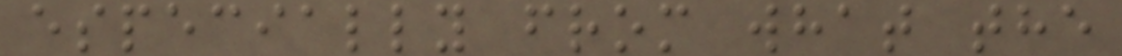especially from what the
